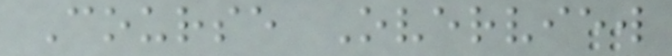Course Overview
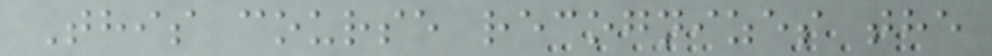This course recognizes the
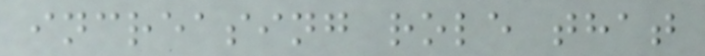increasing role that
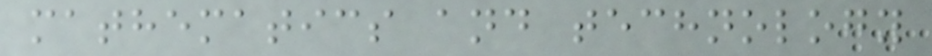mathematics and technology
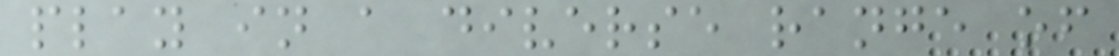play in a diverse range of
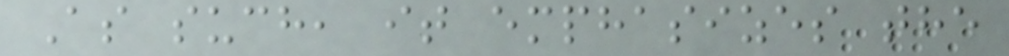As such, it emphasizes the
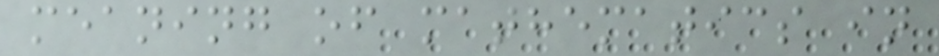meaning of mathematics in
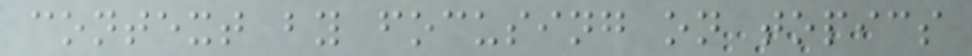context by focusing on topics
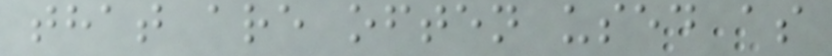that are often used as
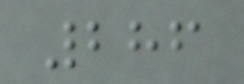286
